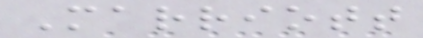Marriott
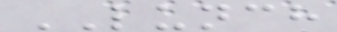LUNCH
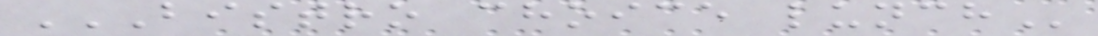BISTRO CHOICE LUNCH
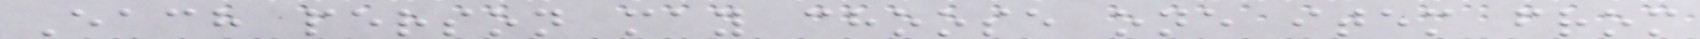Each person may choose one item from
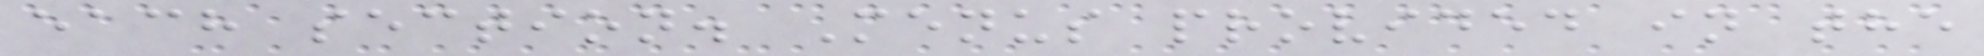each section. Menus provided in the
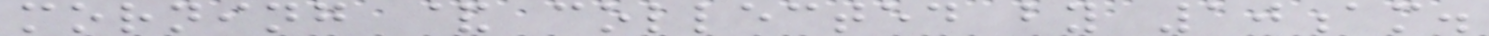morning & collected by 10am.
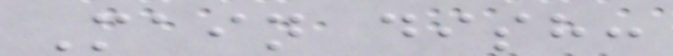Main dish:
